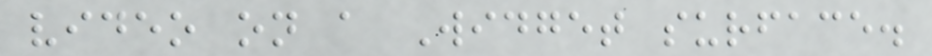video on a Widget surface.
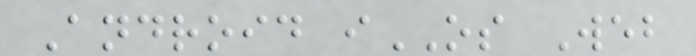Android iOS Web
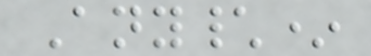Any\*
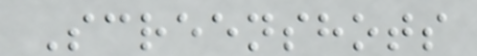Screenshots
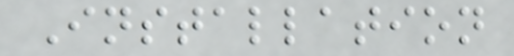Installation
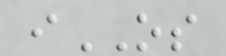iOS
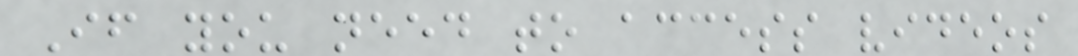If you need to access videos
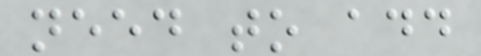need to add
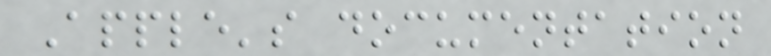Apple's documentation
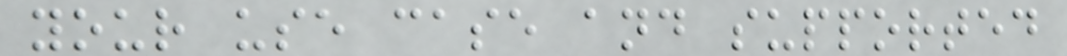your use case and supported
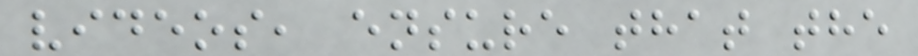videos, ensure that the
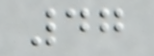47
